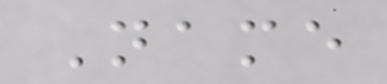Name
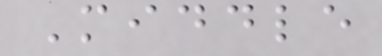Middle
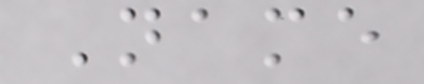Name
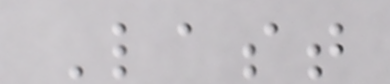Last
